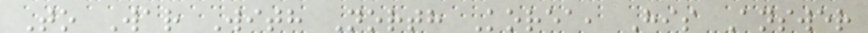To War With North Korea, His Answer
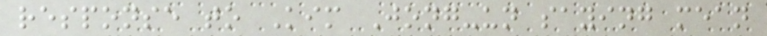response to Kim Jong-un saying mean
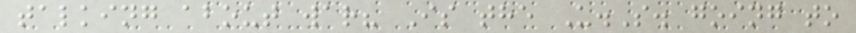talking about war? Is the U.S. going to
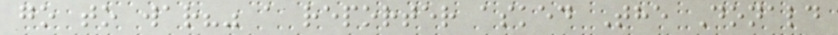go to war?" a reporter asked The Donald
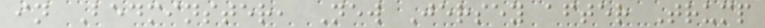in Bedminster, New Jersey after Trump
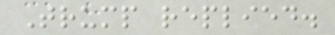Trump replied.
